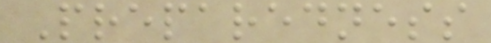Preparedness
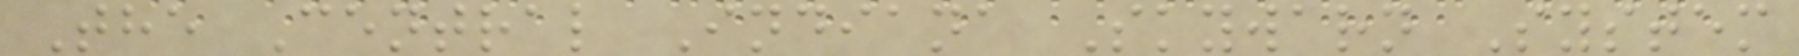The Central Indiana Skywarn System
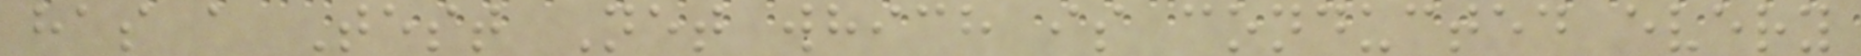has a Test Net which is conducted every
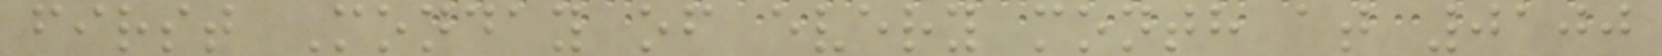first Monday of every month at 0100
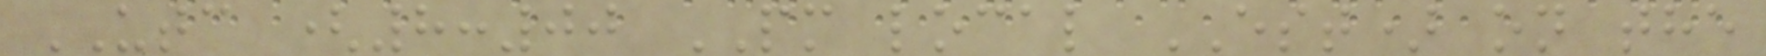UTC (8:00 PM local EST) on the
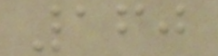160
